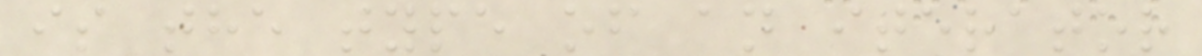is the type of an iterator
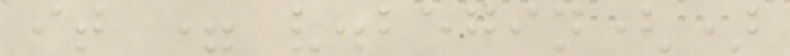it = v.begin()
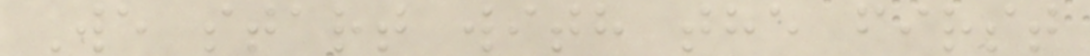We start with the first
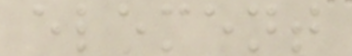element
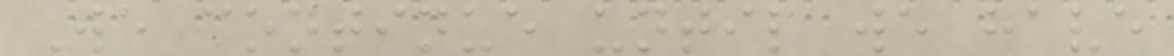We continue until we have
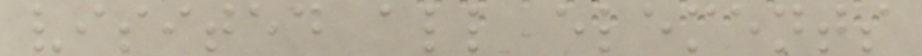visited all elements
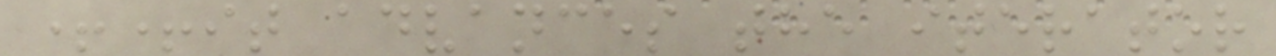++it advances the iterator
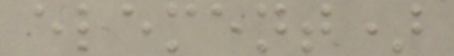element)
